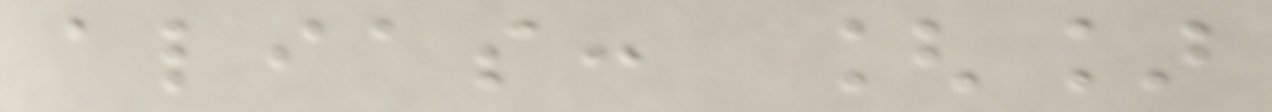alias: []
